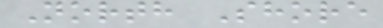North Shore
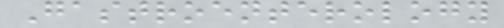Gastroenterology
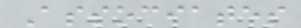Associates
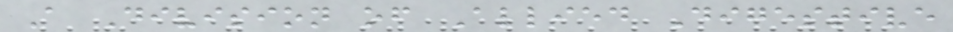A Division of Allied Digestive
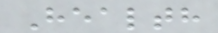Health
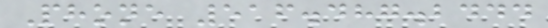Phone 516.487.2444
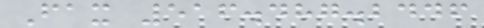Fax 516.487.2446
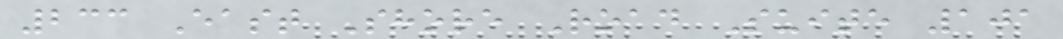233 East Shore Road Suite 101
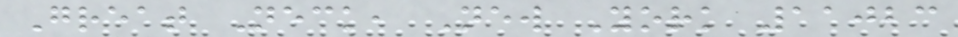Great Neck, New York 11023
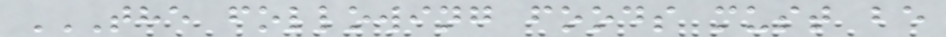THE FOLLOWING FOODS MUST BE
